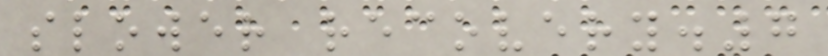slower recovery.7
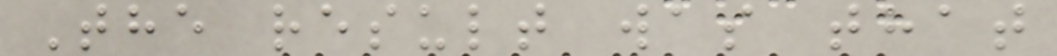The result was that
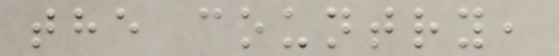the country,
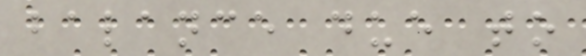balance due to
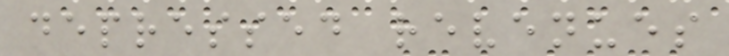depressed revenues
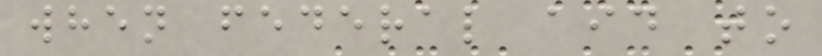when federal aid to
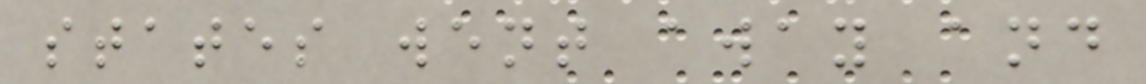states went away and
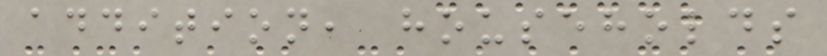addition, households
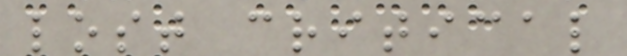lost critical
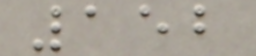152
